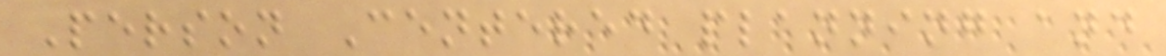Person Centered planning and
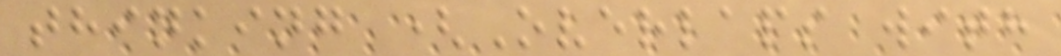thinking (Overlaps with
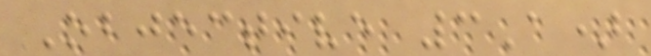Objective 3A)
